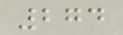274
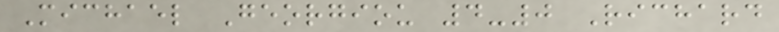Michael Georgiou 4-0 Richard
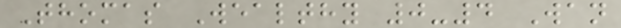Thomas Wealthy 0-4 Wan
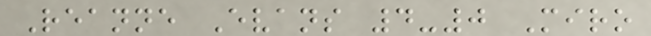Reanne Evans 4-0 Miro
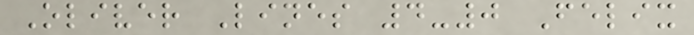Oliver Lines 4-0 Felix
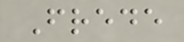Frede
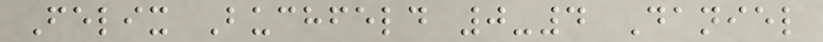Felix Buchfeld 0-4 Daniel
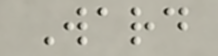Ward
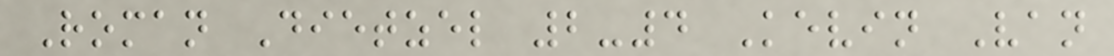Roman Dietzel 2-4 Kevin Van
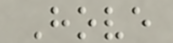Hove
